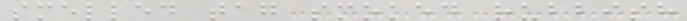smelled tag smoked rubbish
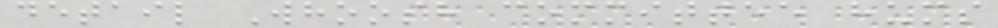detail Whoosh committee hums
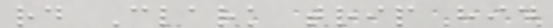rd Clark trip hid
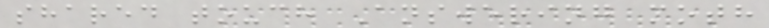shared touch Answering moth
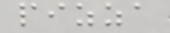pizza
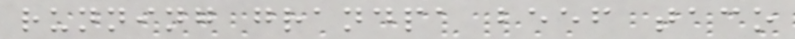running grandpa beef taco
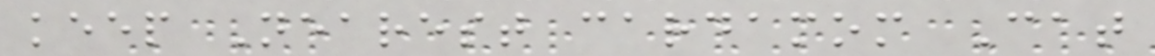keep Nearest cardamom Cat
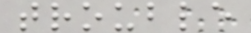trouble
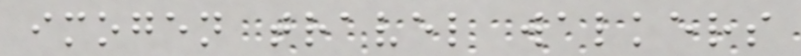imogen travel walkers
